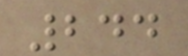244
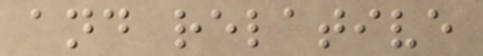and relative
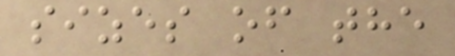sizes of the
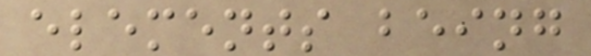elements being
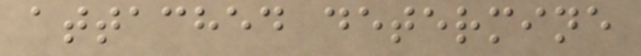attached determine
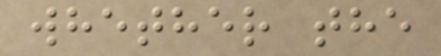whether the
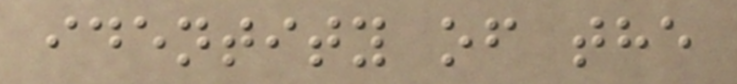identity of the
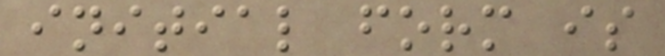initial form is
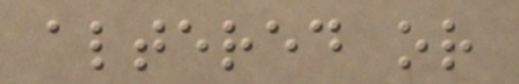altered or
